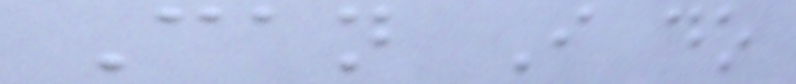Can I do
